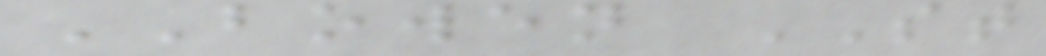BOWEN ST
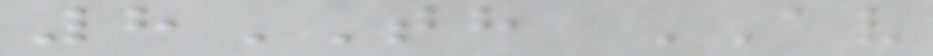8TH AV
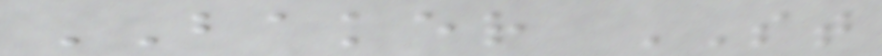BAKER ST
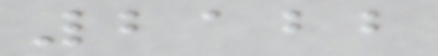2122
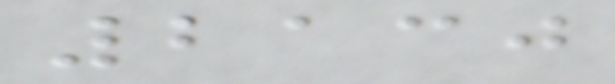2130
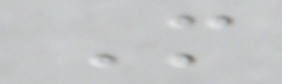M
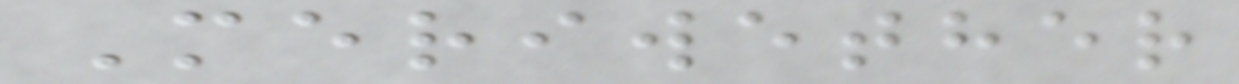Meriwether
